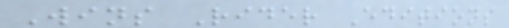Wins Rider Editions
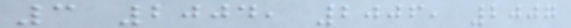3 2004, 2006, 2007
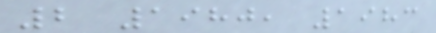2 1980, 1983
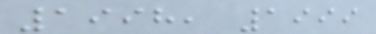1998, 1999
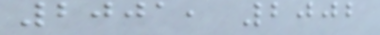2001, 2002
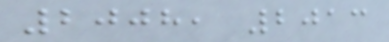2008, 2013
